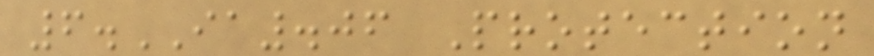6.IA.06 Protection
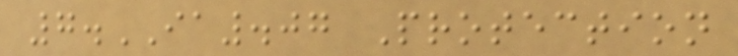7.IA.07 Protection
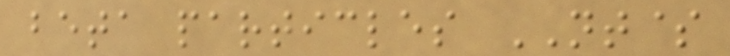beta particles NT$
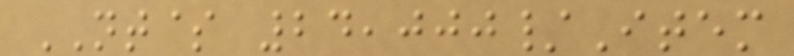NT$ 24,000/Item
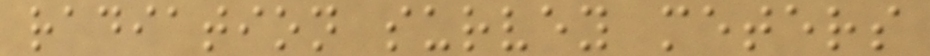radiation survey meters
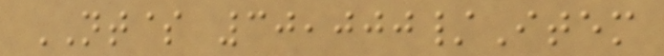NT$ 30,000/Item
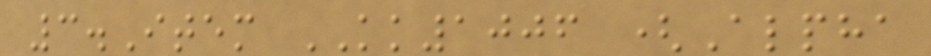3.Item KK1006 (Alpha
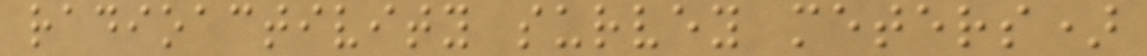radioactivity survey meters)
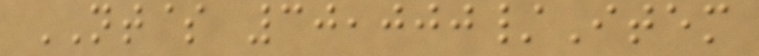NT$ 30,000/Item
